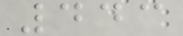443
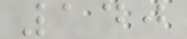140
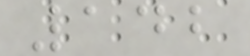142
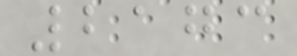2173
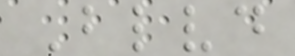Blvd
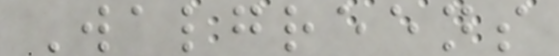Walgreens
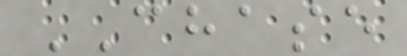CHASE
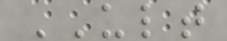ULT
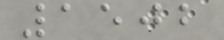1502
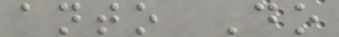anto Do
